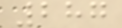287
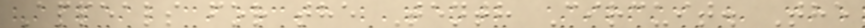Appeals for the Tenth Circuit. The
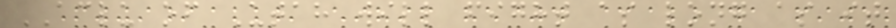ACLU of Utah will fight as long as it
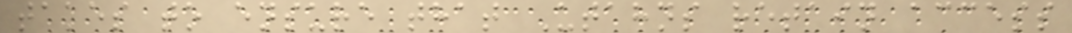takes to ensure that Utahns retain access
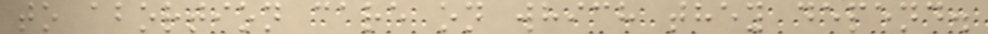to abortion care on which they depend.
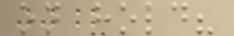on hold?
